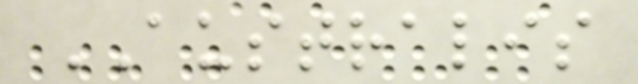AUSTRALIS
